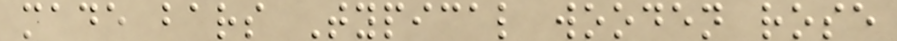made bars Typical wooden rose
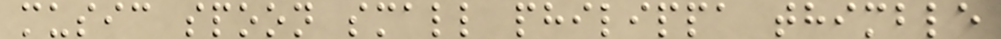music spoon small philippa thimble
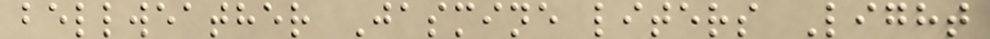bellweather Jasmine liters Light
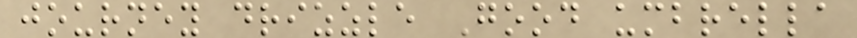journey drizzle Good umbrella
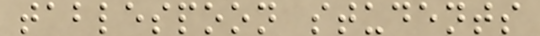tablespoon students
